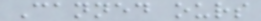Canned ours
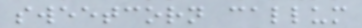sweetcorn callum
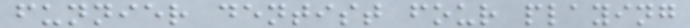funnier dentist four playing
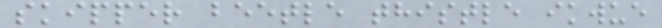skipper beetle thistle ikwue
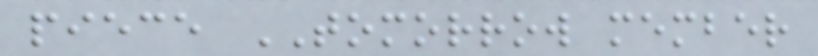piece TOMORROW member
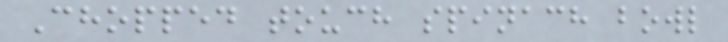Chopped touch spinach bowl
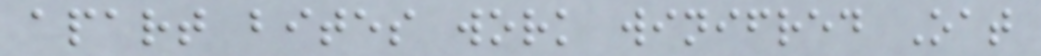apart bites work winifred Oat
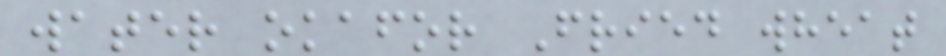water okafor Fried wheat
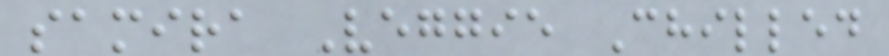samira Veggie Chilled
